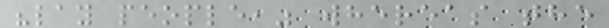"lay people," whereas the
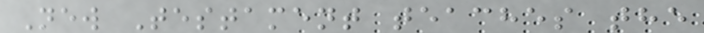New Testament teaches the
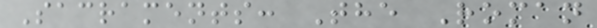Sacraments: The Roman
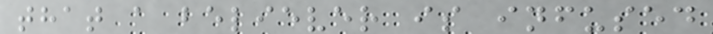that a believer is infused
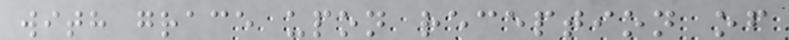with grace upon reception of
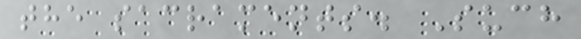the sacraments. Such
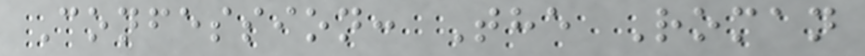Confession: The Roman
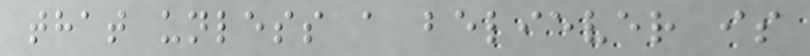that unless a believer is
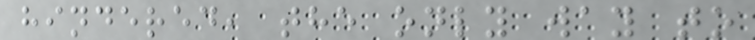hindered, the only way to
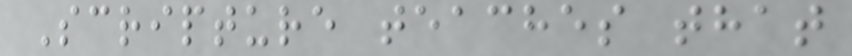Scripture teaches that
